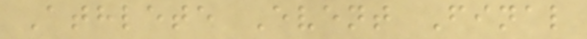Athlete Event Final
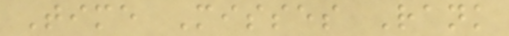Time Misses Rank
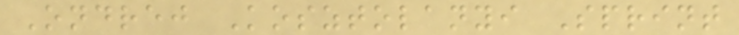Ondrej Kosztolanyi Sprint
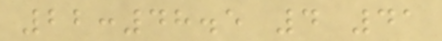22:48.5 4 41
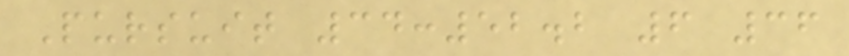Pursuit 34:52.2 6 36
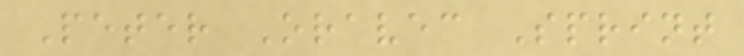Peter Oravec Sprint
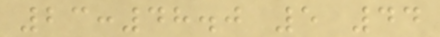23:48.0 5 44
